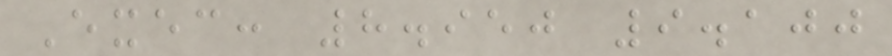Exec: 8.950 9.100
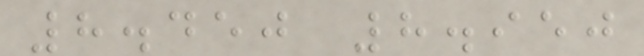8.450 8.950
